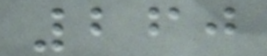260
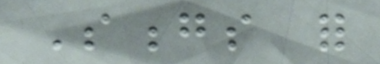Songs for
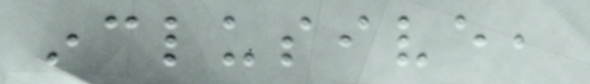inclusive,
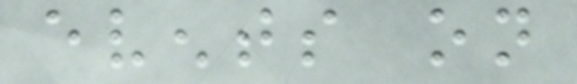events on
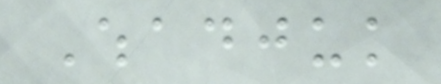Whadjuk
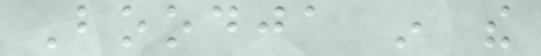Boodja in the
